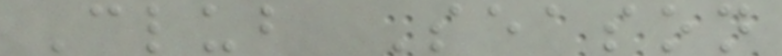Club Season
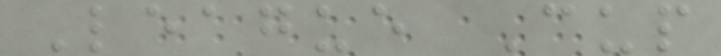League Cup
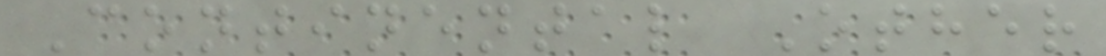Continental Other
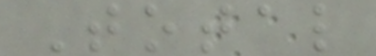Total
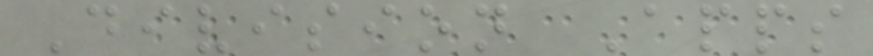Division Apps
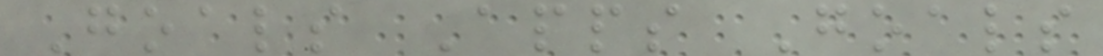Goals Apps Goals
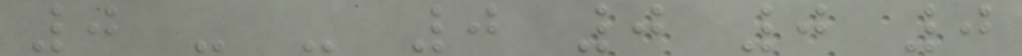0 - - 0 0 0 0
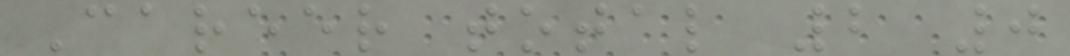Career total 2 0
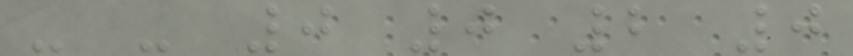- - 0 0 2 0
